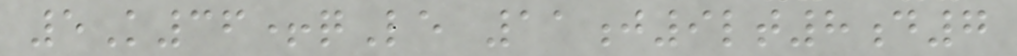5K36+qLe 11j9lt8d7
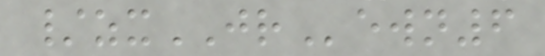/zxJRewn6
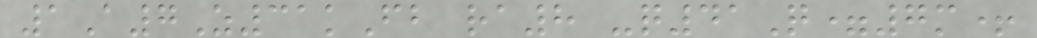1A7Z31kFb ra8 -q41Q=7m+
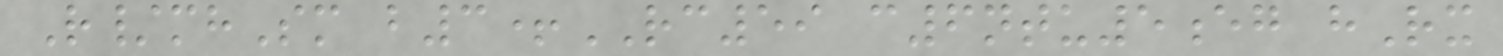R/mhSm b3+RC59 c6ntu5eg hRx
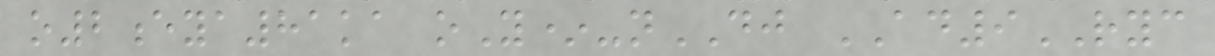o2eya81ka oY*-nDJ AD9RYC
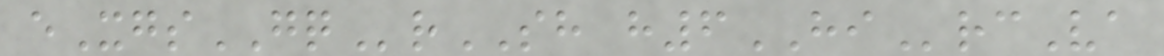eXgsGQrSH h6HIrcVa
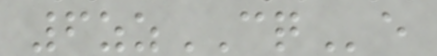6zzCQe
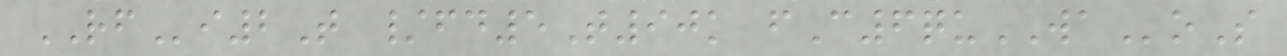RFi2T /fd5T90k fC6quWAoS
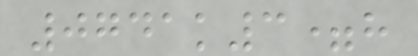0741k3=h
